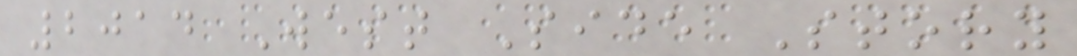2014 West Side Story
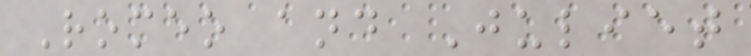Romeo and Juliet
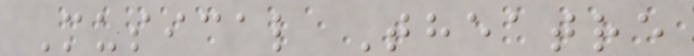Musical Theatre
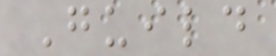Guild
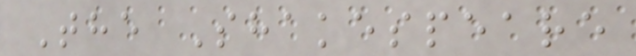The Shakespeare
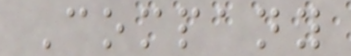Company
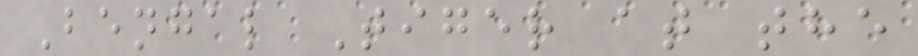Bengal Tiger at the
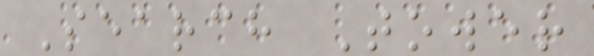Search Tower
